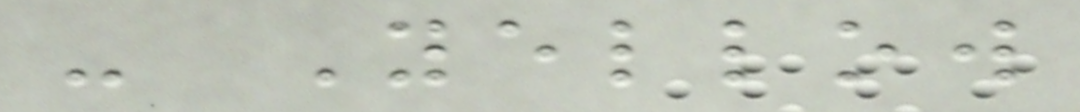- Yellow
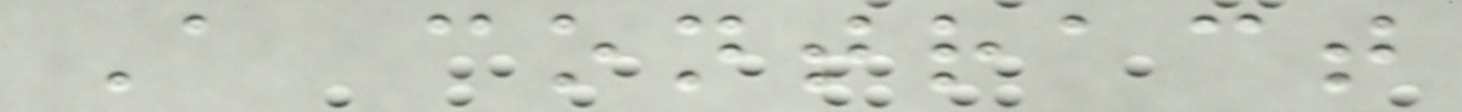A contract
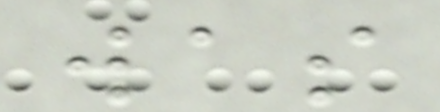was
